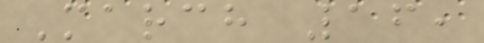March 16,
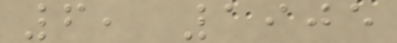6, 1905
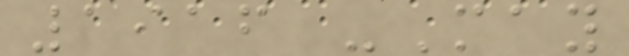1916 -May
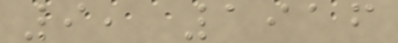9, 1916
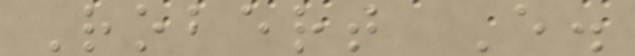Robert E.
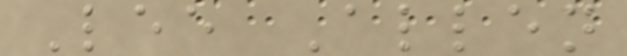Lee Allen
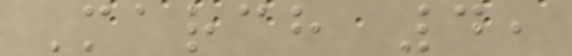March 4,
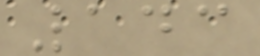143
